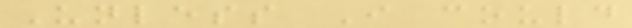Unless I could
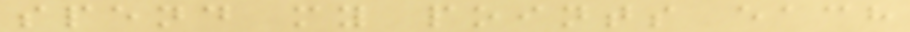spend my points each
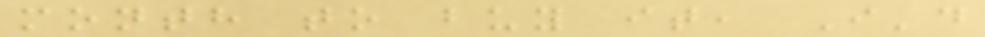month to buy it, I'd
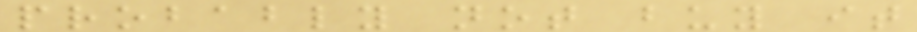probably not buy it
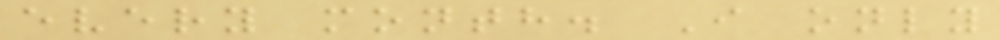every month. I only
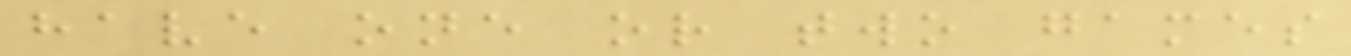have one or two games
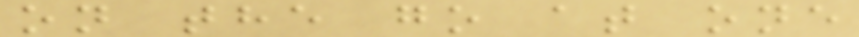on the go at one
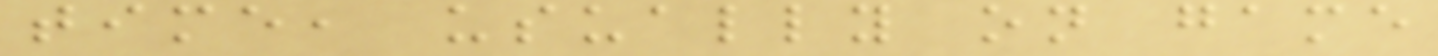time, usually on game
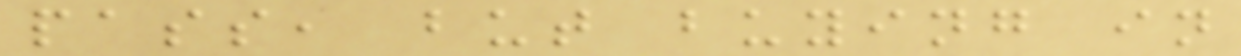pass, but buying in
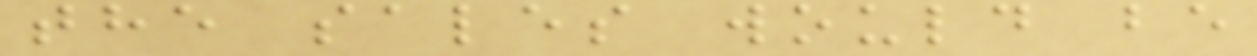the sales would be
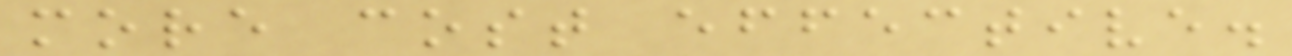more cost effective.
